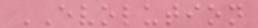EVOLUTION
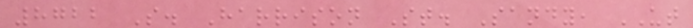8722 S. Harrison St. Sandy, UT
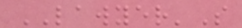LAWYER'S
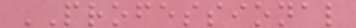PROFESSIONAL
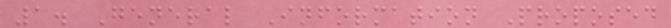1. General Information Proposed
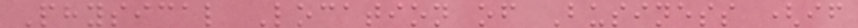Physical Location of Business (if
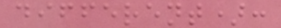different):
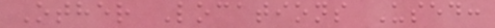Other Locations Used:
